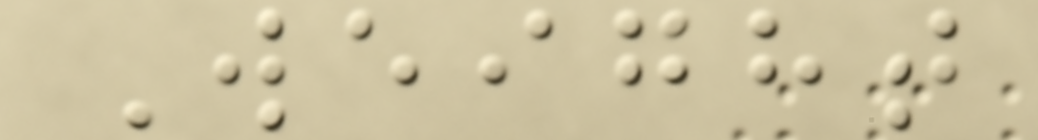Weight
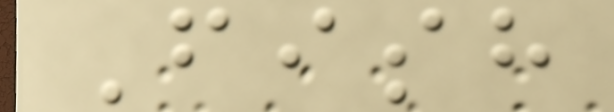Fish
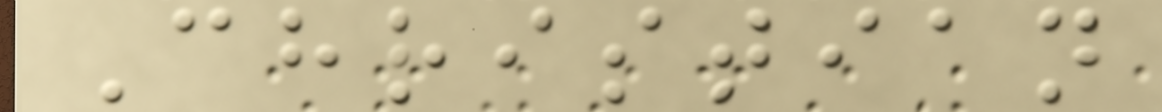Christian
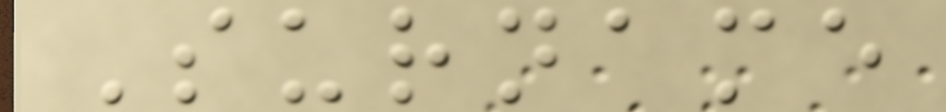Surname
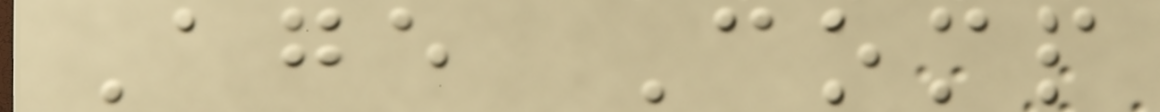Age Comp
